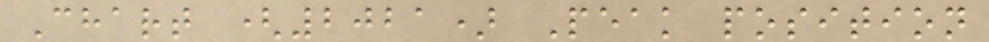Chart (2021) Peak position
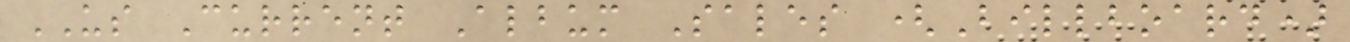US Current Album Sales (Billboard)
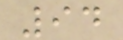94
